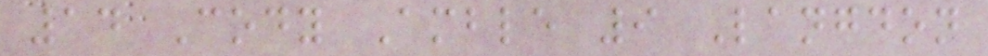14 Cody Amble 9 Langdon
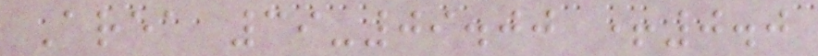Area 39-09.00 +0.0
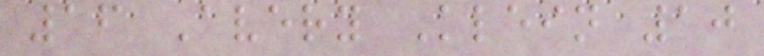16 Avery Klein 10
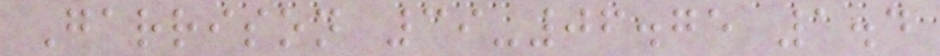Garrison 39-06.75 1.4
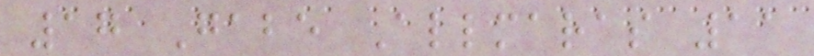17 Gabe Allmaras 11
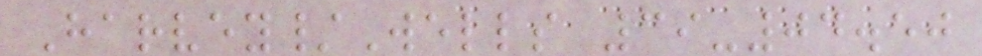Harvey/Wells 39-04.50
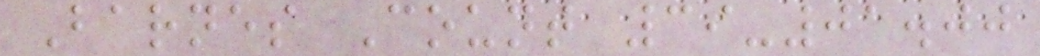Barnes Count 39-01.00
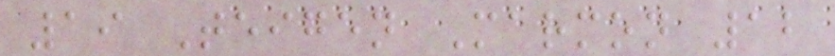19 Teigen Marmon 12
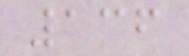136
